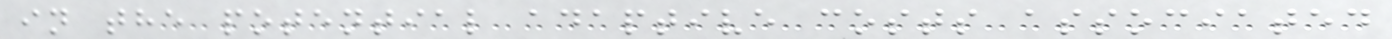in the potential adaptive costs associated
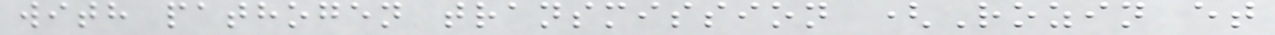with pathogen transmission (Rozin et
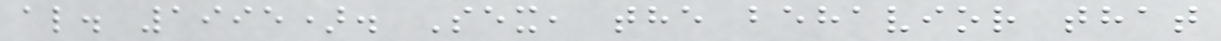al. 1995). Sex, the behavior that
